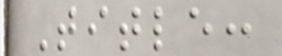Title:
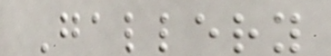Gallery
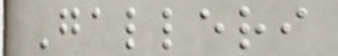Galleri
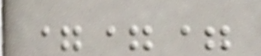===
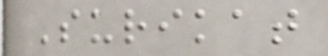Surikat
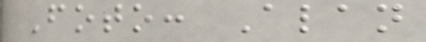Foto: Alan
